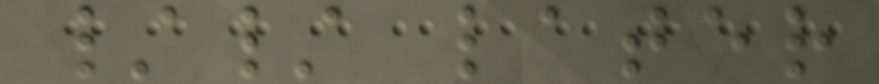// later
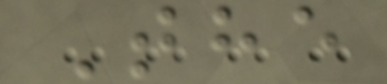The
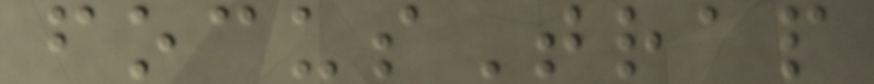focusTrap
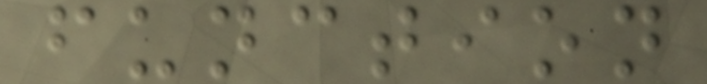function
